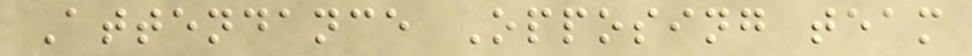Attendance Opposing team
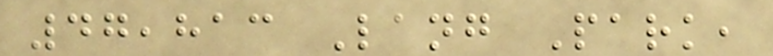47,813 Lang Park,
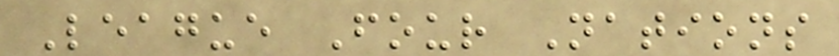League Four Nations
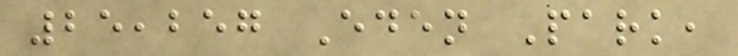25,257 Eden Park,
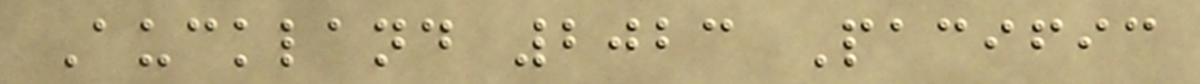Auckland 2023 Pacific
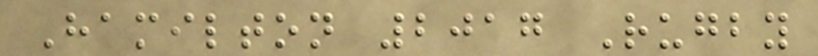Hamilton 2017 Rugby
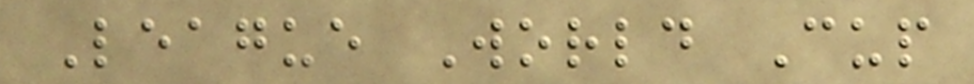League World Cup
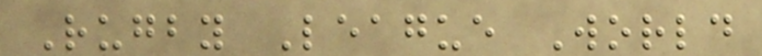Rugby League World
